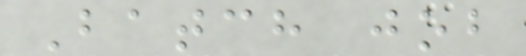Batch job
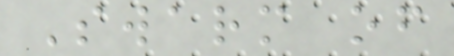Swarm of
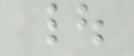|
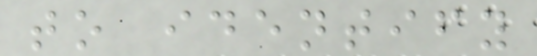to identify
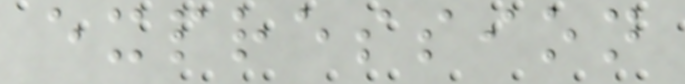expression
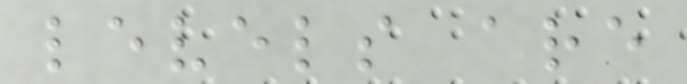levels are
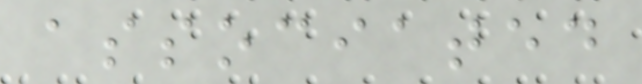associated
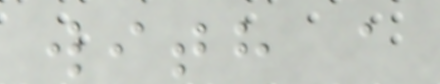with a
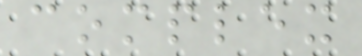complex
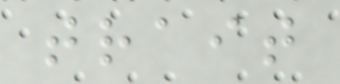trait
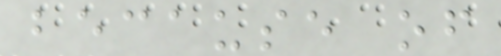because of
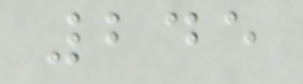245
